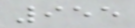955
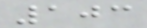103
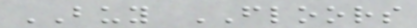BUY FLOORS
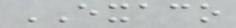EXACO
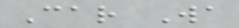Car Wa
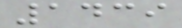1439
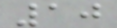10
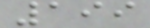199
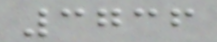3736
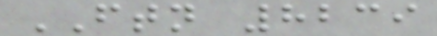FTN 8239
